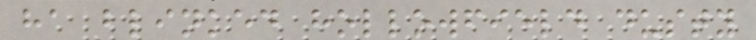ha blinked hollowfield dusty
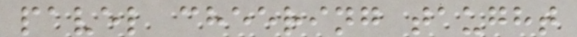pavel cheering taught
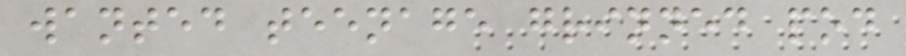wanted teenage grinned pod
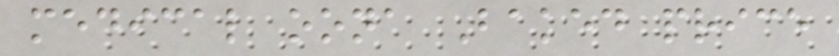medical oona Baked price
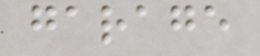garage
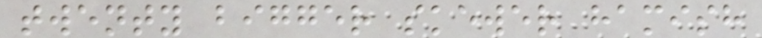twenty bigger skewer hamish
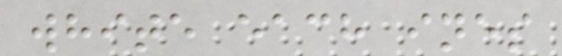white each ines
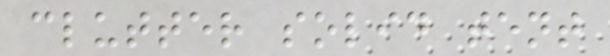clutter solid tent
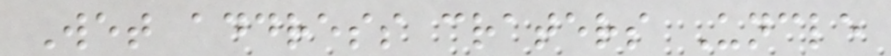Wet address craters Uncle
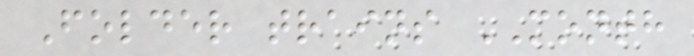Folder trains MONTH
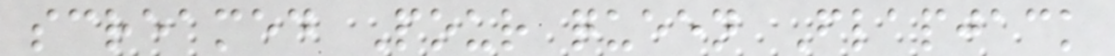screamed Pour queen Flapjack
